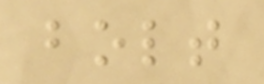bolt
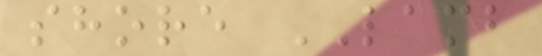shore LAMB
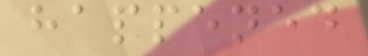happened
